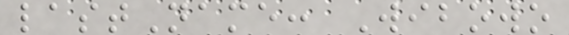lastName: Wibowo
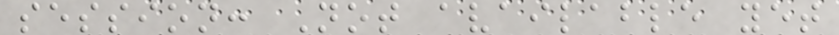session: Not available yet
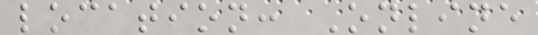location: Online
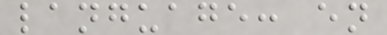language: en
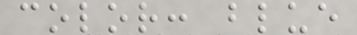color: blue
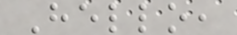Hello,
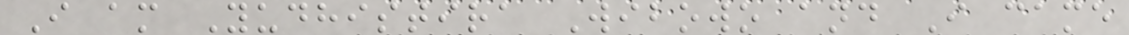I am Yudhistira Wibowo and I came
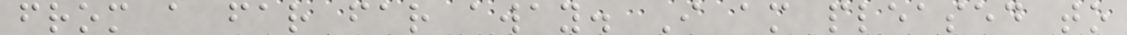from a far far away. I am pleased to
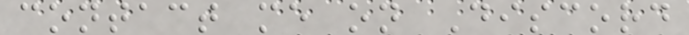contact me on Discord
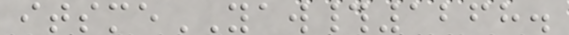itsmeYAW#1268.
